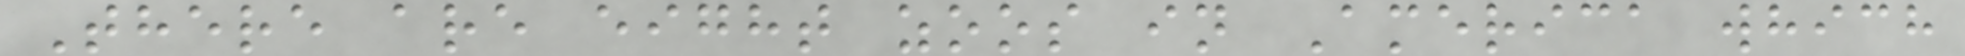There are eight zoos in America which
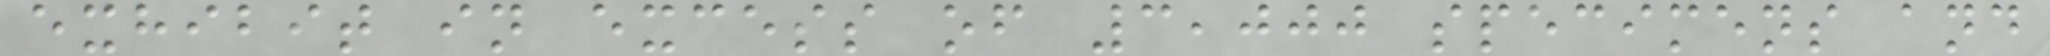exhibit in excess of 3,000 specimens and
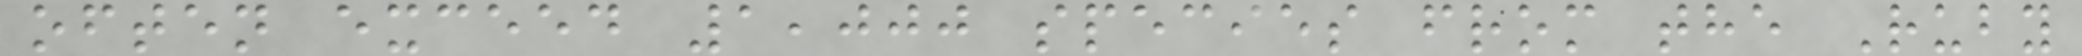often exceed 1,000 species from the Ruby
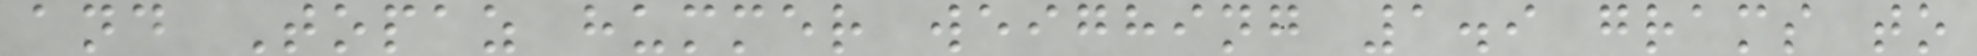and Topaz hummer weighing 1.9 grams to
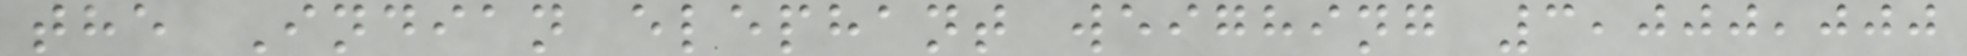the Indian elephant weighing 3,000,000
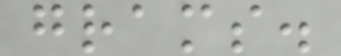grams.
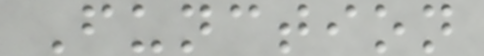Function
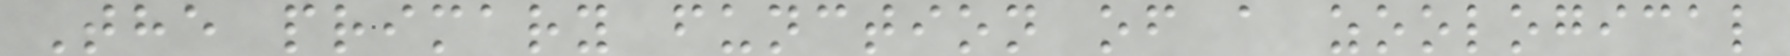The primary function of a zoological
